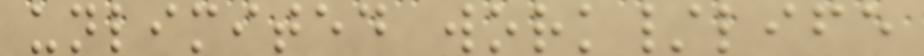unlimited work/life
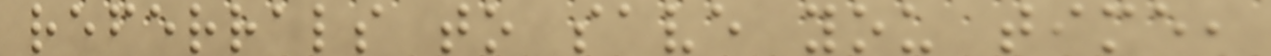referrals to save you time,
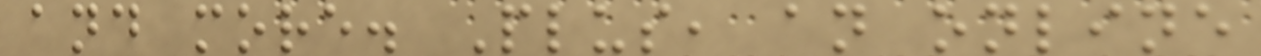and more. Plus, an online
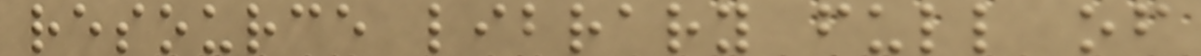resource library full of
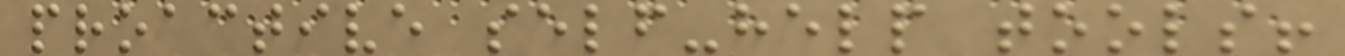proactive self-help tools!
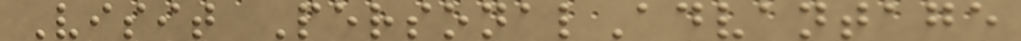Visit PersonalAdvantage
